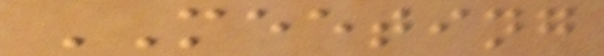MEETING
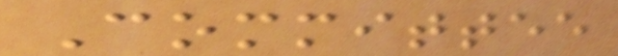Committee
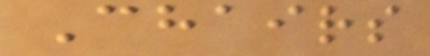Chairs
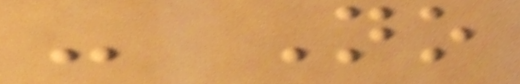- No
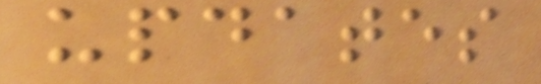updates
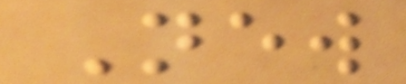New
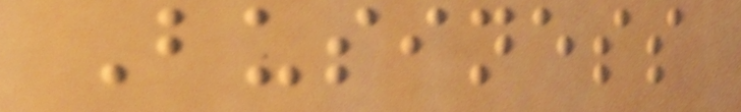Business
